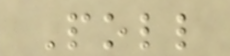Poll
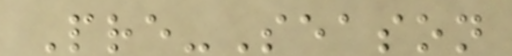Pre-Season
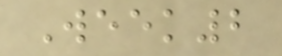Week2
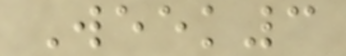Week3
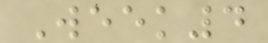Week4
